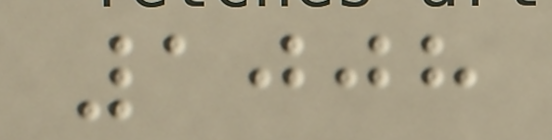1008
